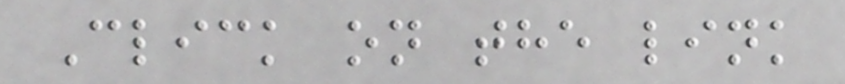Click on the link
